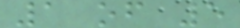1 of 5
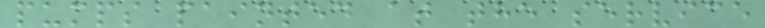pumps painted at the service
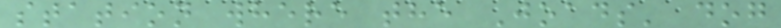station where the Joads' dog
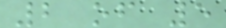2 of 5
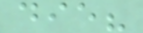die?
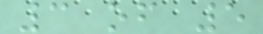3 of 5
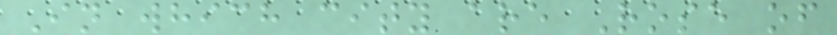In which city are Rose of
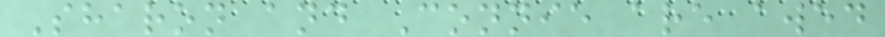Sharon and Connie are awed
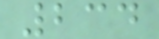234
